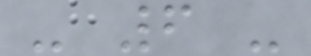- 6 -
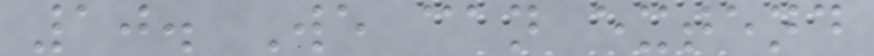10. We can extend
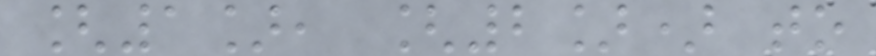[1], [2]) to
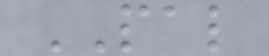PAL
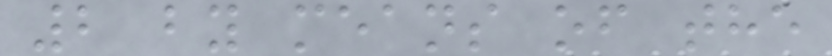2 by means of the
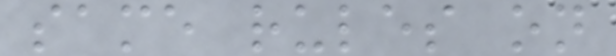same rules on
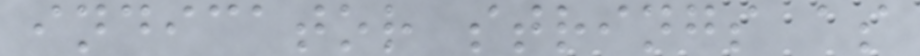indicator strings as
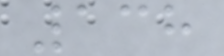138
